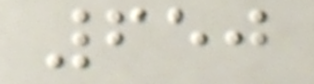650
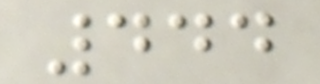444
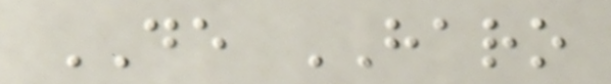DE HARO
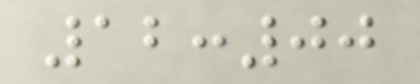12:00
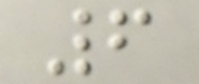6
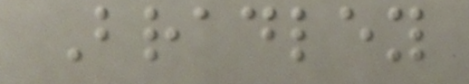Bradley
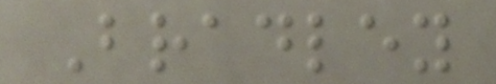Bradley
